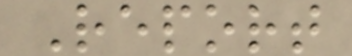Report
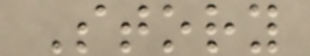Story
